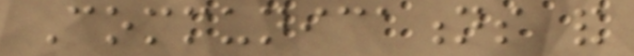Communications and
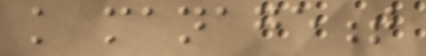knowledge management
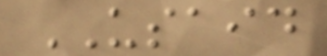USAID
